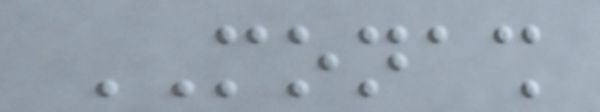MONASH
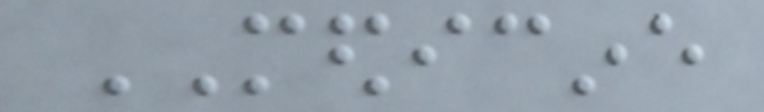MEDICINE
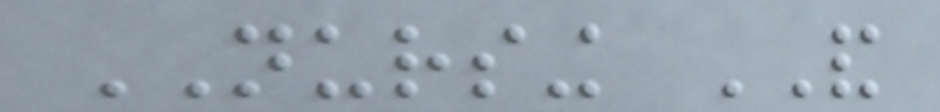NURSING AND
